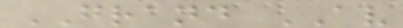GRAND AV
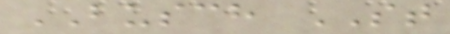BUSCH ST
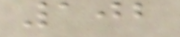102
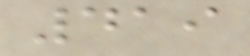419
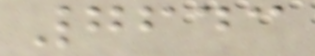7643
